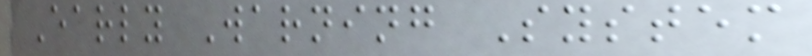Early Warning System
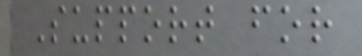Support for
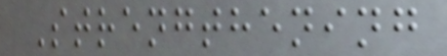Strengthening
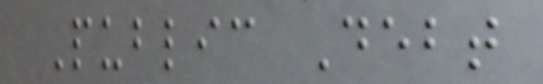Public Debt
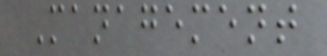Management
